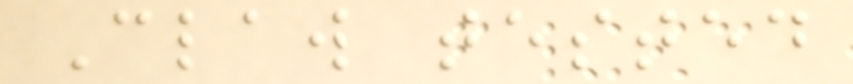Claw tested
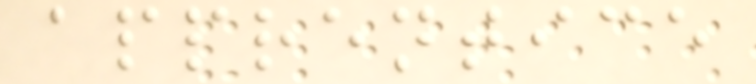apprentice
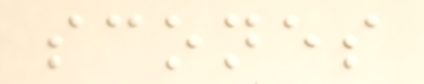scones
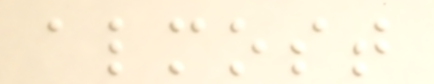almost
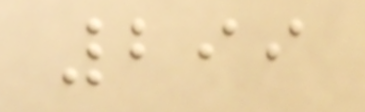299
